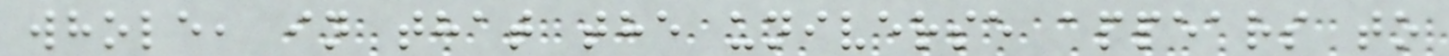whole, in that the universe appears to
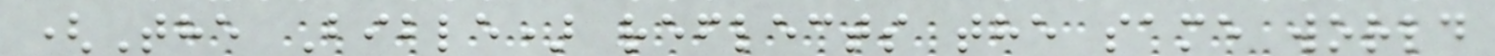(The Bible) reflects the same world
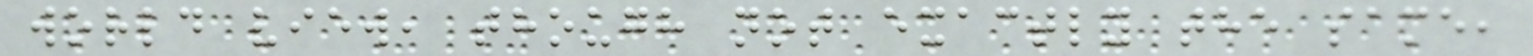world view, though not exactly the same,
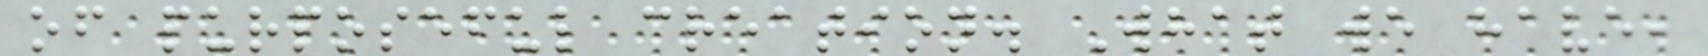of purposeful creation. What we have,
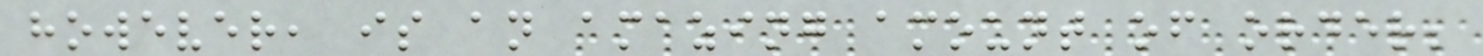however, is an amazing amount of order;
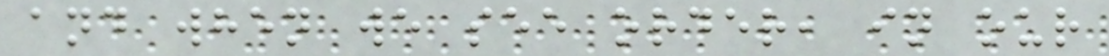and when we see order, in our
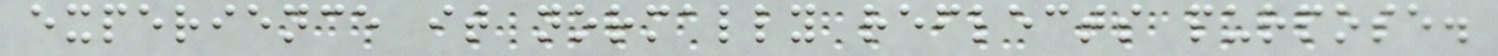experience it normally reflects purpose.
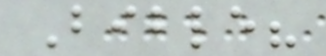Bible?
